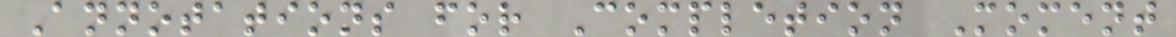Annotations for Completion Moment
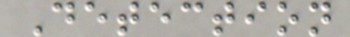Detection
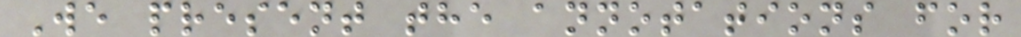We present the annotations for
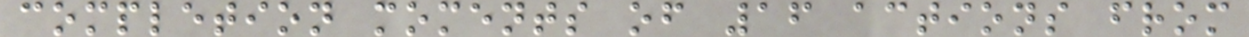completion moments of 16 actions from
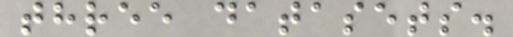three datasets.
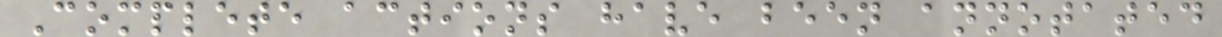Complete actions have been annotated
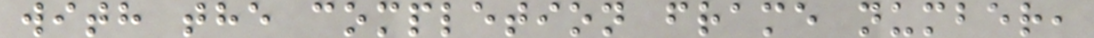with the completion frame number,
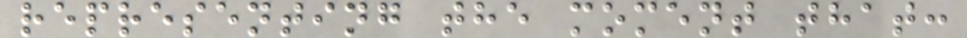representing the moment that:
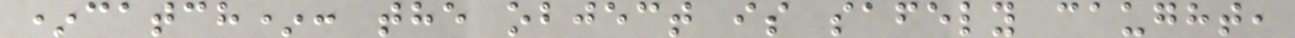*catch*: the object is safely caught,
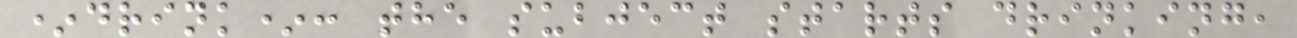*drink*: the subject starts drinking,
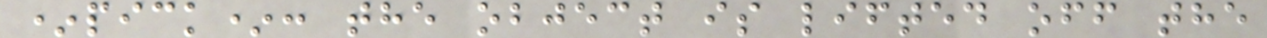*pick*: the object is lifted off the
